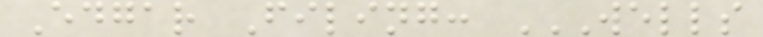Edgar Filing: WELLS
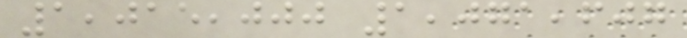1,015,000 1,071,607
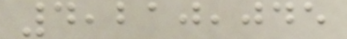4,210,045
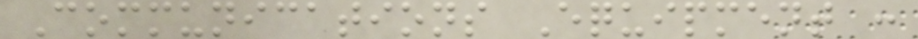Communications Equipment :
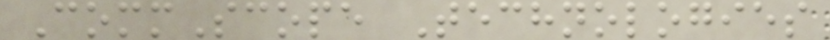CommScope Technologies
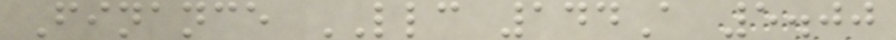Finance LLC 144A 5.00
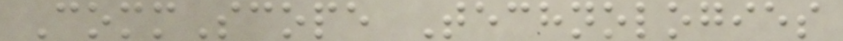CommScope Technologies
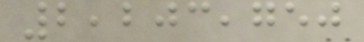2,203,750
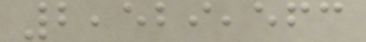2,529,563
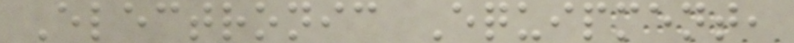Electronic Equipment,
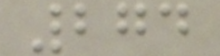274
